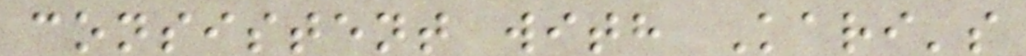consistent with Kari's
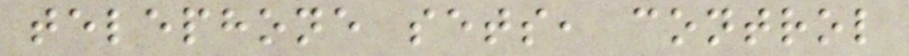telephone sets, control
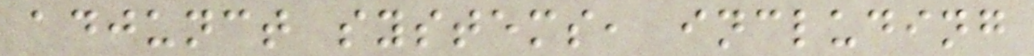adjunct systems, including
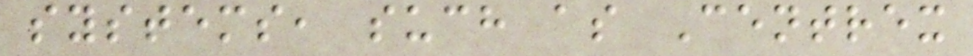systems, such as Centrex
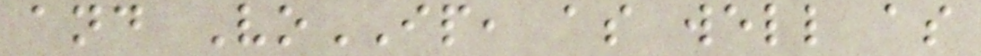and VoIP, as well as
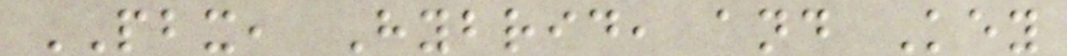PBX, Hybrid, and Key
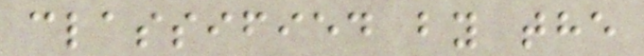classified by the
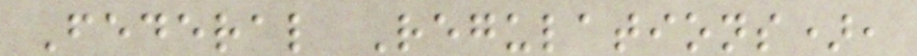Federal Regulations),
